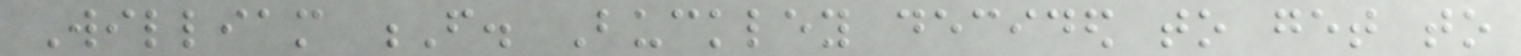William F. Buckley decided to get to
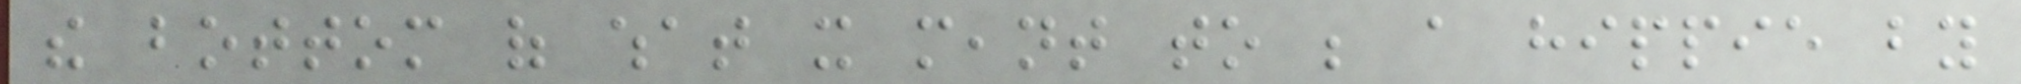the bottom of what it meant to be a hippie by
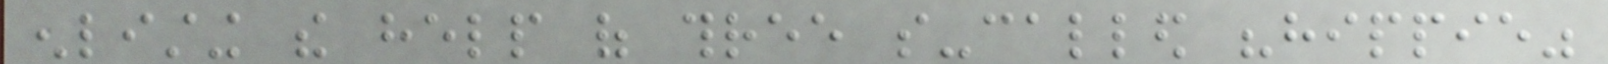enlisting the help of three so-called "hippie"
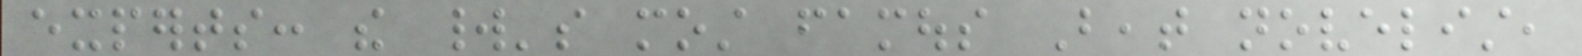experts: the world's most famous Beat novelist,
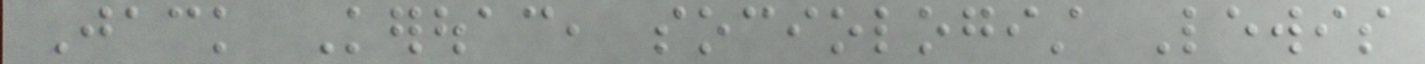Jack Kerouac, sociologist Lewis
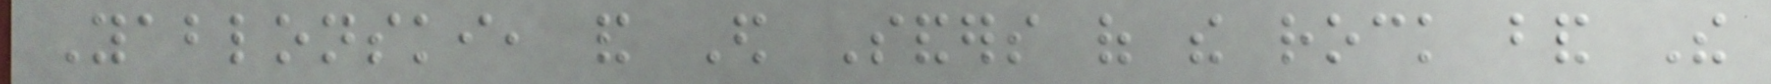Yablonski, and Ed Sanders of the rock band The
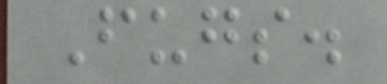Fugs.
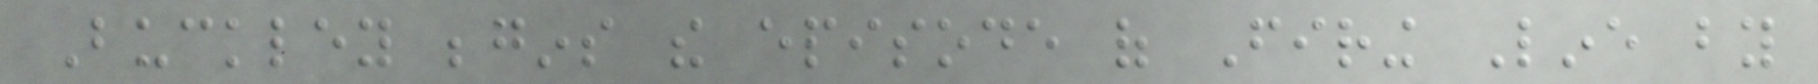Buckley begins the episode of Firing Line by
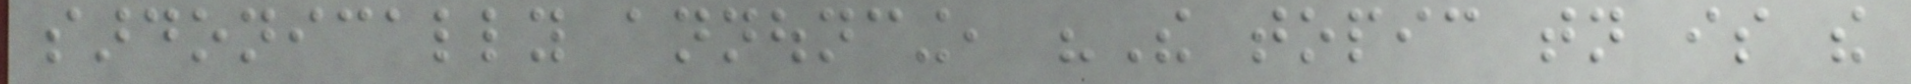sardonically announcing, "The topic tonight is the
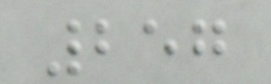257
